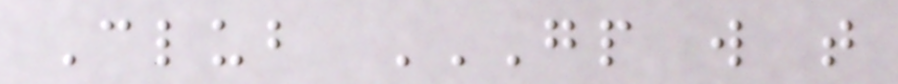Club GP W T
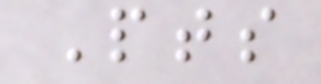Pts
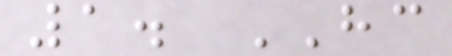1. HC
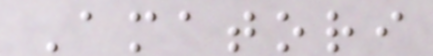Amatori
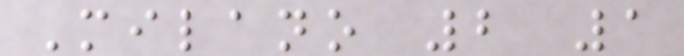Milano 2 1
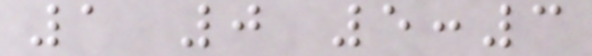1 0 5:3
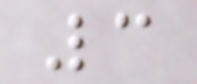3
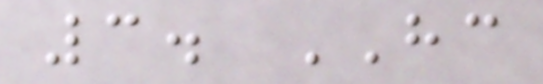3. HC
